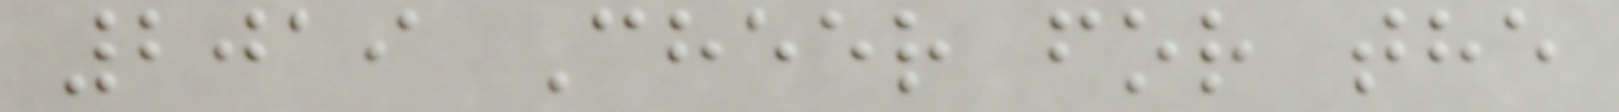2019 Cheer for the
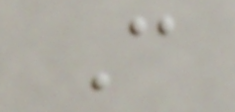C
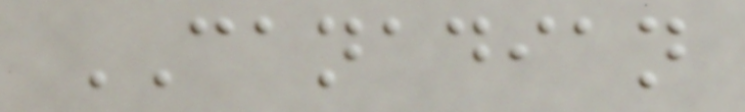CANADIAN
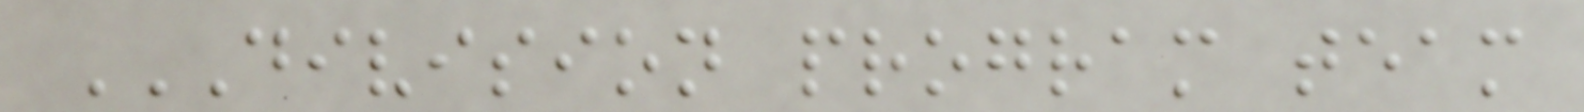DIVISION PROGRAM TEAM
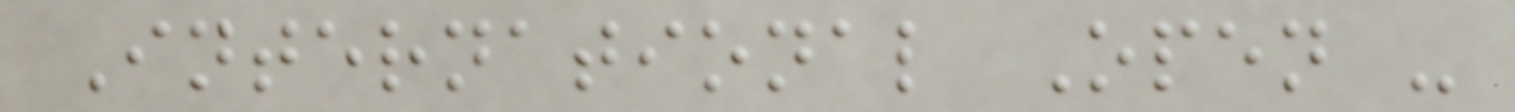International Open -
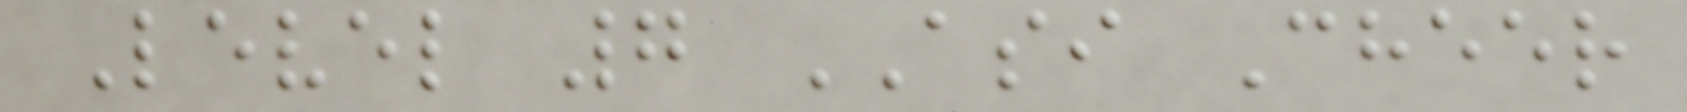Level 7 ASI Cheer
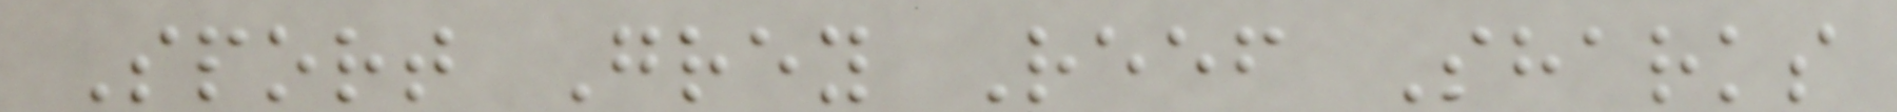Sport Grey Reef Sharks
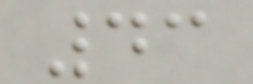43
